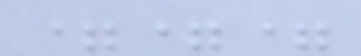===
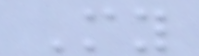My
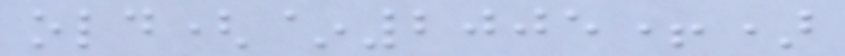old(~2005+)
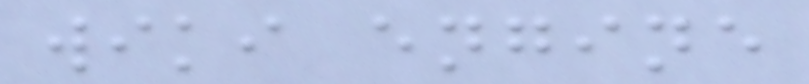wiki engine
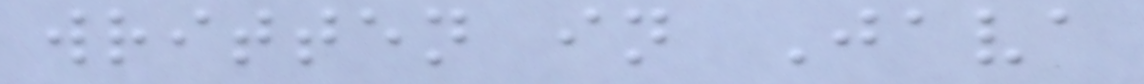written in Java
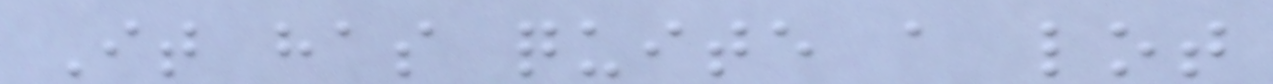It has quite a lot
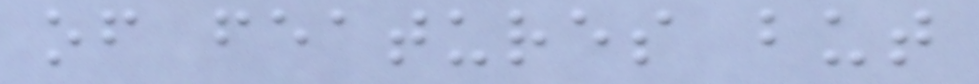of features but
